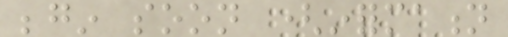begin soon (information
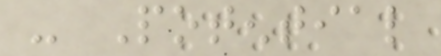- Potential
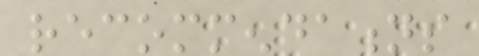recommendations
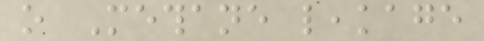o Methane leakage
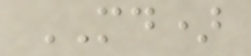MD)
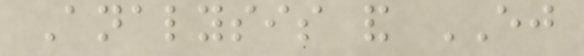Analysis and EJ
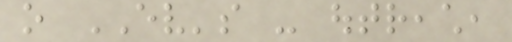o EV's - outreach,
